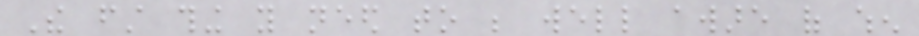The first thing you need to be well aware of when
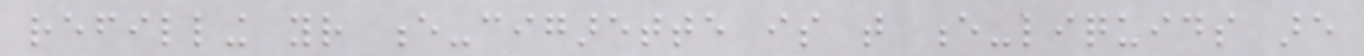refilling your e-cigarette is that e-liquids are
